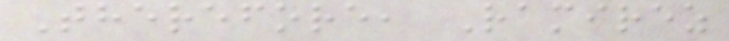Therefore, Ramirez
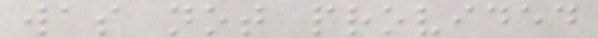was not provided
